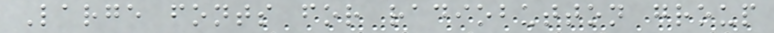Large fonts for radiobutton group
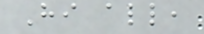Hi all,
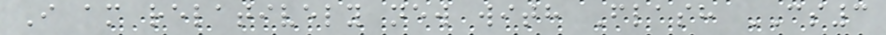I am relatively new with Flash CS3
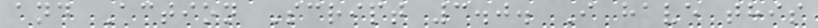and Action Script 3.0. I have this
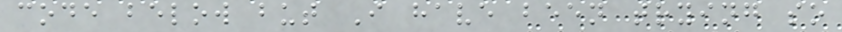code below but I have been trying so
